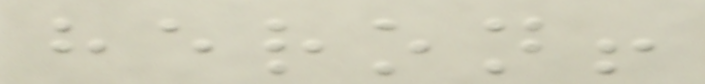heron!
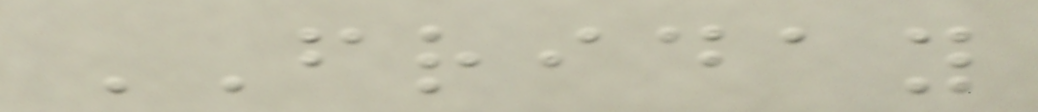FRIDAY
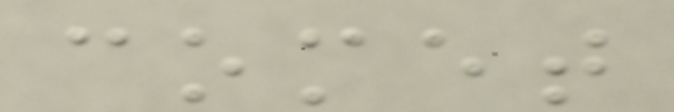comet
